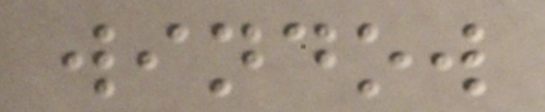window
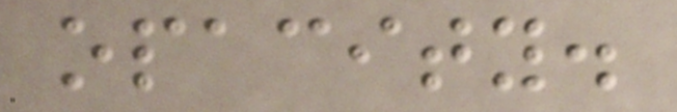opacity.
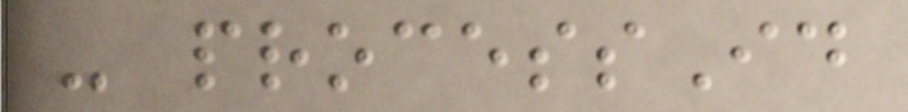- processId
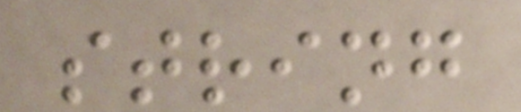string
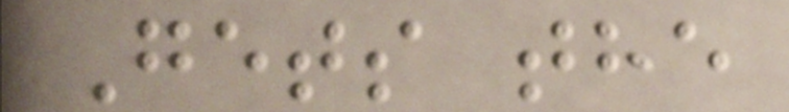Gets the
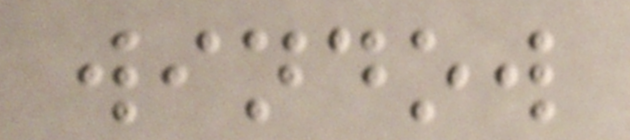window
